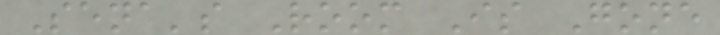Sena's Room Is Gone
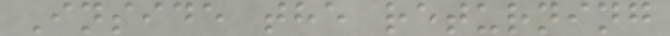Inside the returning
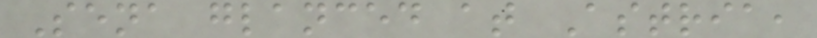Sena glanced at Astria,
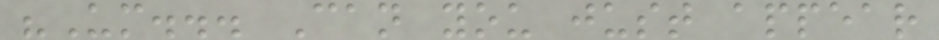"Um... Can you just appear
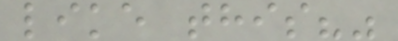like this?"
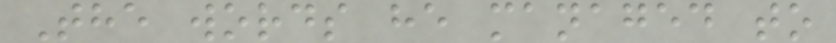The words he managed to
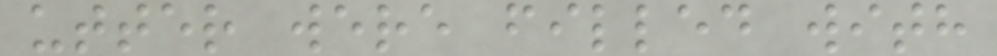utter were filled with
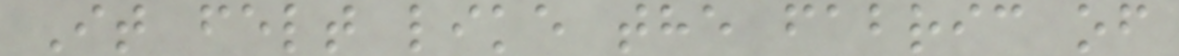It felt like the fabric of
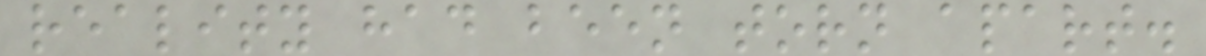reality had been torn apart.
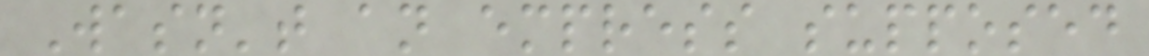Wasn't an empress supposed
